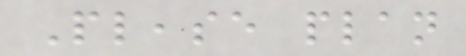Please plan
